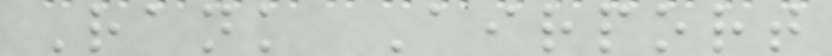Rank Airport
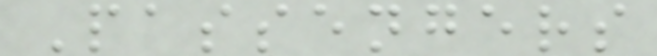Passengers
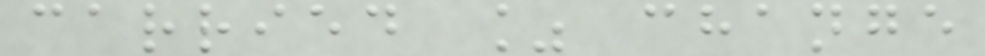carried % change
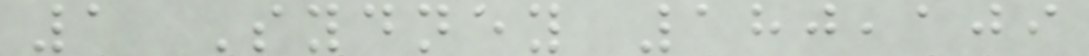1 Sydney 180,109
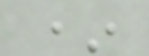*
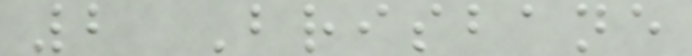2 Brisbane
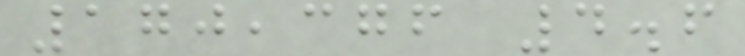170,376 4.6
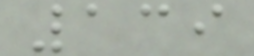139
